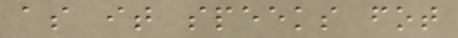as it speeks fot
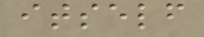itself
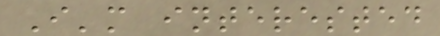I'm interested
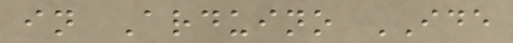in Arduino IDE
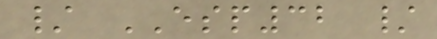/ ESP32 /
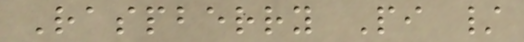Raspberry Pi /
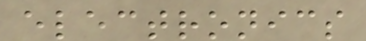electronics
